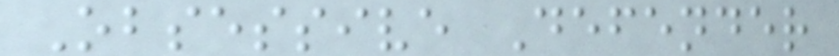Obsessive Defender
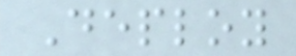Deploy
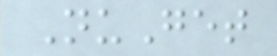NuGet
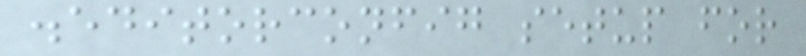.editorconfig setup for
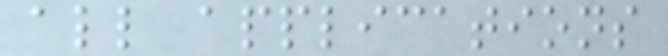all applications
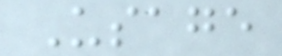Usage
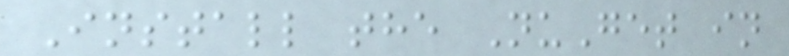Install the NuGet in
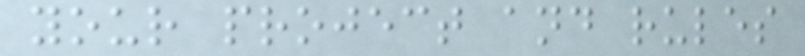your project and rules
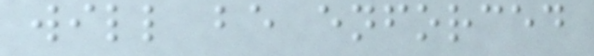will be enforced
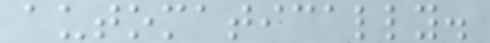automatically.
